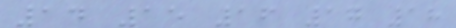14 15 16 17 18
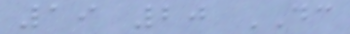19 20 DC
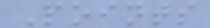Points
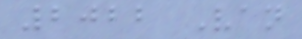2022 Van
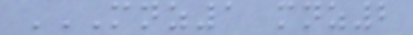MNZ1 MNZ2
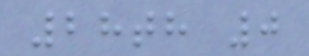28th 0
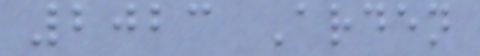2023 Arden
